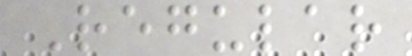Regular
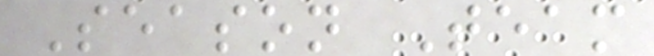Season Team
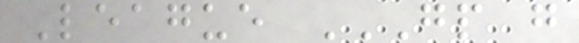League GP G
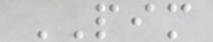PIM
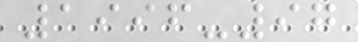1996-97
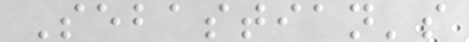Sebastian's
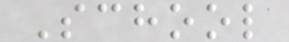School
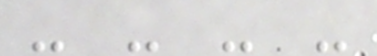- - - -
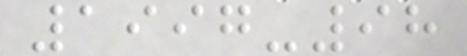1997-98
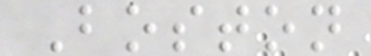Boston
